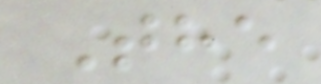The
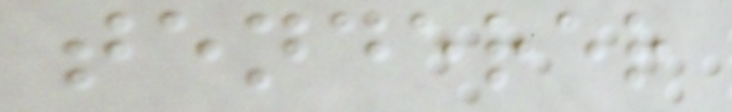tenderer
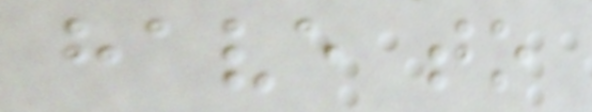have to
